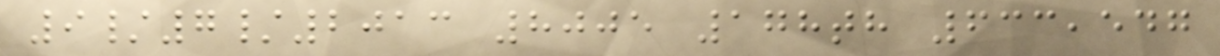9/7/2013 8005 178th 633,547
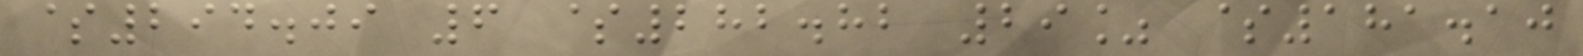$294.09 6 $282.82 29% $181.10
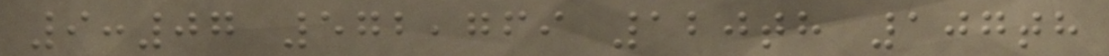9:07 572,769 120th 107th
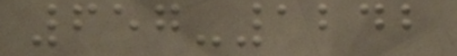657-1242
